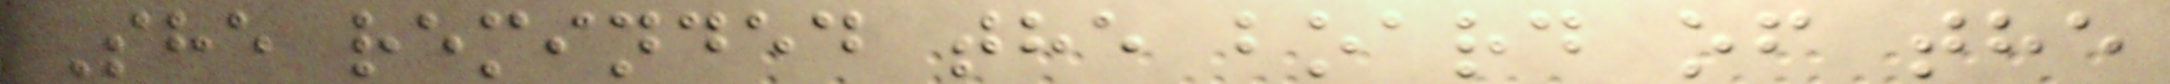She reminded the board of the
